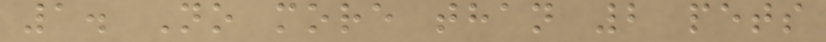1. No more than 2 pets
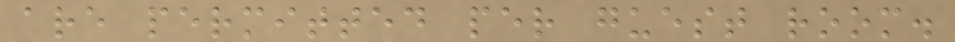are permitted per guest room.
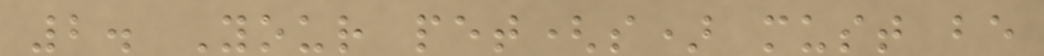2. Your pet(s) must be
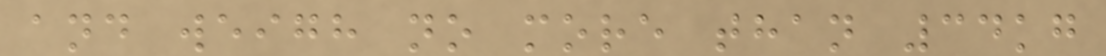and weigh no more than 34kg
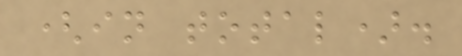(in total).
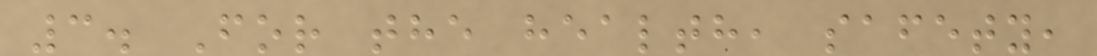3. For the health, safety,
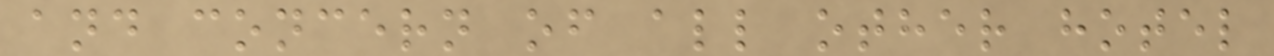and concern of all other hotel
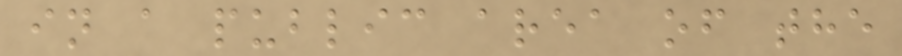in a public area of the
